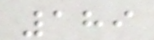189
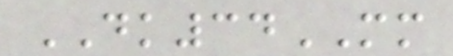DK34MM
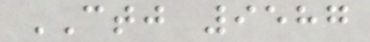CTJ 9587
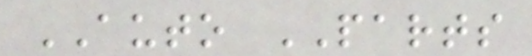AUTO PARTS
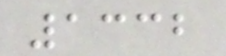1332
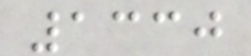1330
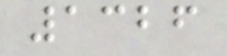1326
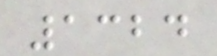1324
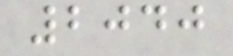2040
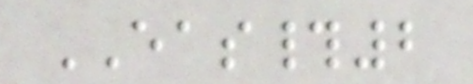EAS#2
